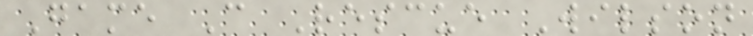Game C Rescue Wilson
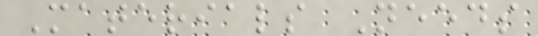Materials Needs
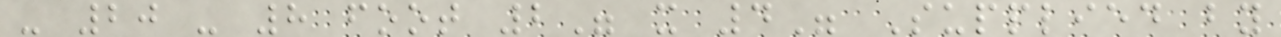- 20 - 8 foot 2" x 4" Supplied by
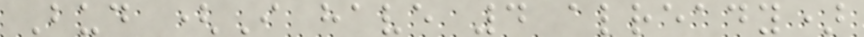Bud (I have 4 already)
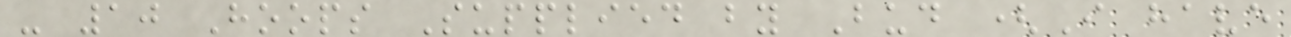- 10 Hoops Supplied by Bud (I have
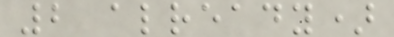2 already)
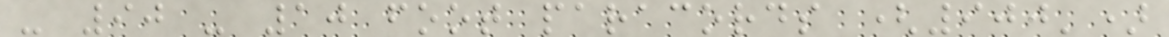- 90 - 10 foot paracords (900')
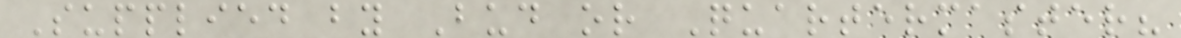Supplied by Bud or Quartermaster?
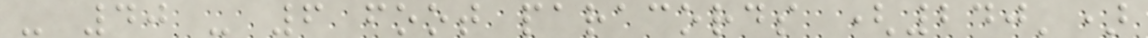- 40 - 6 foot paracords (240')
